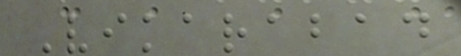Vikarabad
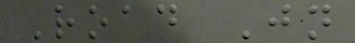Road Jn
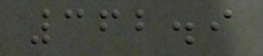362.9
